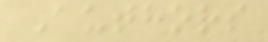Authors
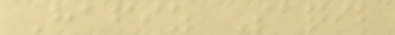Hafiz Saqib
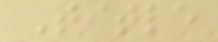Title
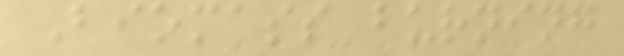Biomass burning
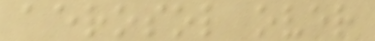aerosol over
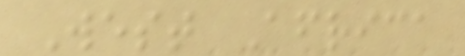West Africa
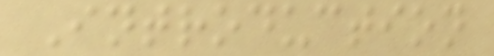Introduction
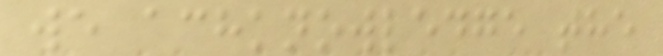we achknowledge the
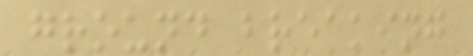ground breaking
